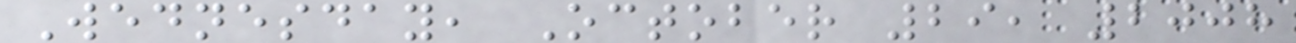Wednesday, October 29, 2008
